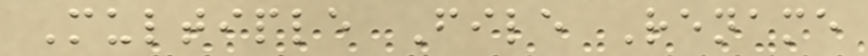Multiple File Rename
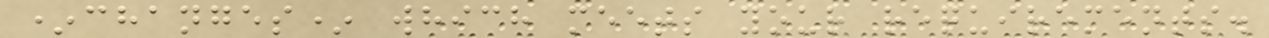*changes* which meets your requirements.
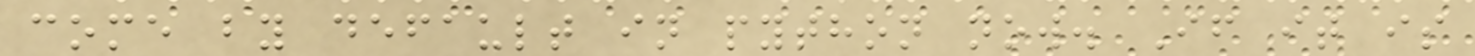come by default in python now. If it is
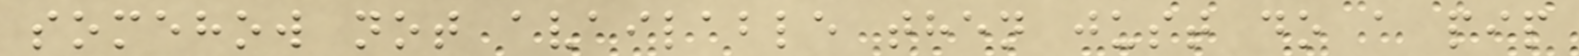somehow not available then just do a pip
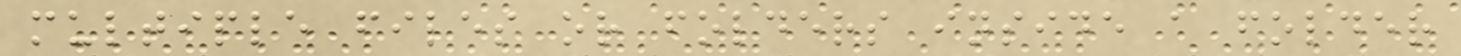multiple files or folders inside a folder
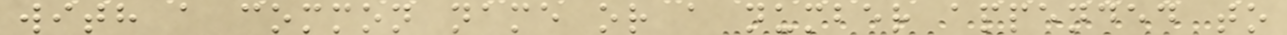with a common name or a number appended to
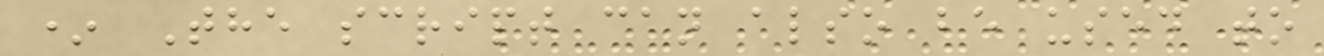* The script can also be used to
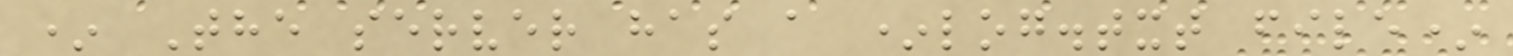* The server has a *log.txt file*
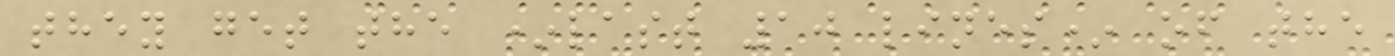they get the *last 10 lines* of the
